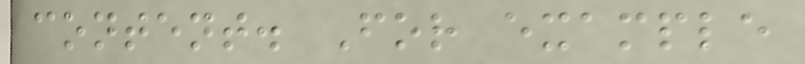content. For example
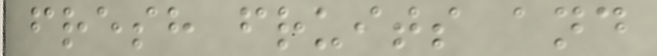fresh fruits and
